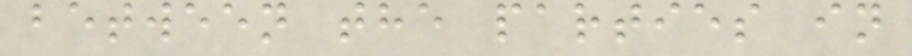between the parties in
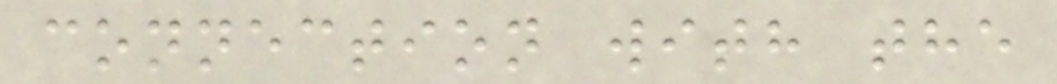connection with the
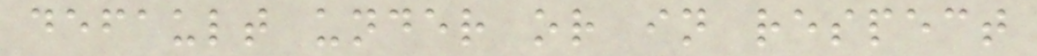default under or in respect
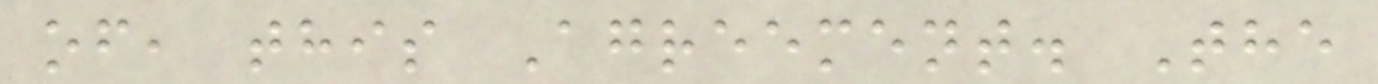of, this Agreement. The
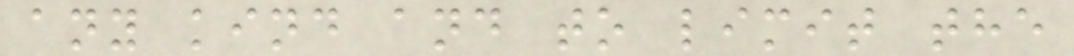any kind and to limit the
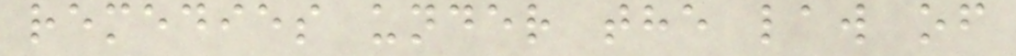remedies under the law of
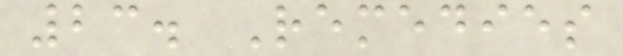23. Remedies
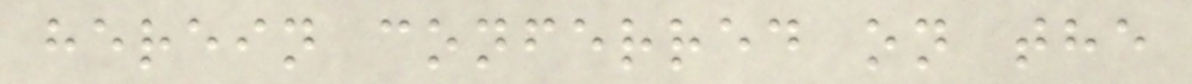herein conferred on the
